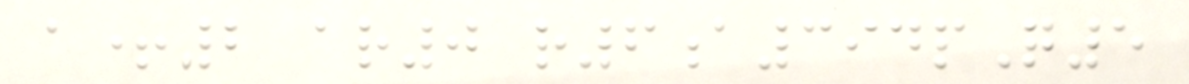a+2 ar0 r6a394pQ5
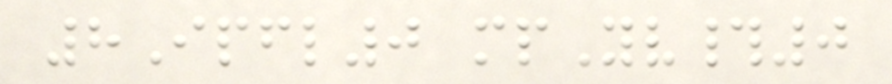8Ipfl0 mpYv#0
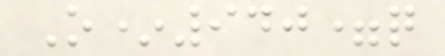O*940=q
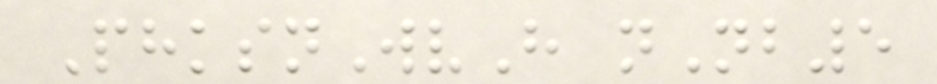PhksnWvH nNb5
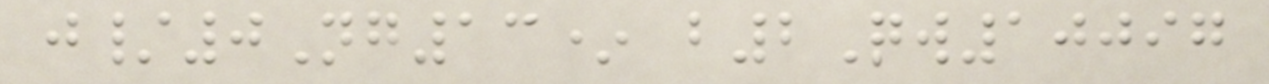j/0Ng13* b2Qw10097
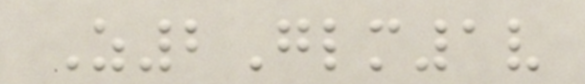Z2Glm1v
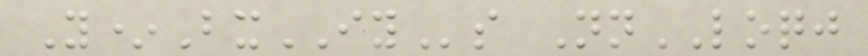Y*BxIYs NnLOQJ
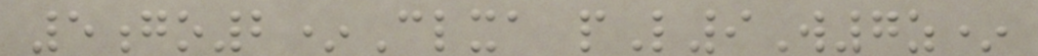5go2*Clxa pL9W7z*
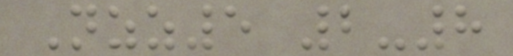Nzz5 2-8
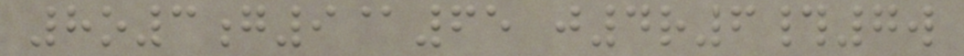8o3g9@65 j4r6#7w
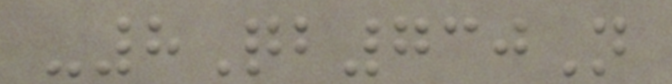-8Qb730N
